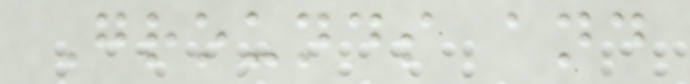Grounds and
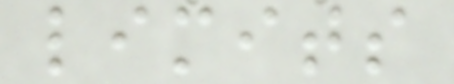limits
